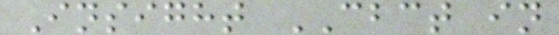Insight CBCT in
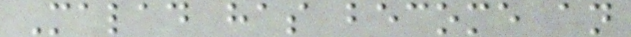Malad has become an
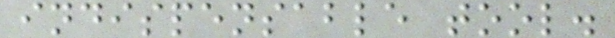indispensable tool.
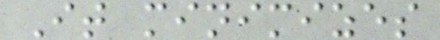It minimizes
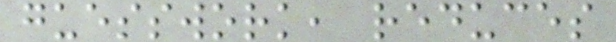guesswork, reduces
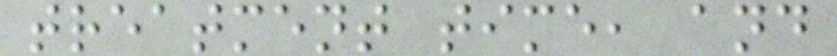treatment time, and
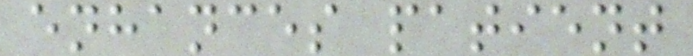enhances patient
